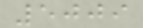5009
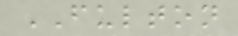FULTON
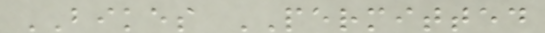BIKES PERMITTED
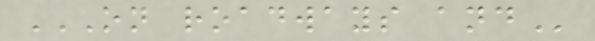ON ROADWAYS AND
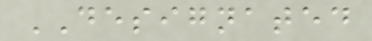DESIGNATED
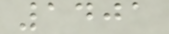1401
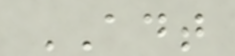ADT
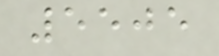5505
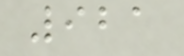921
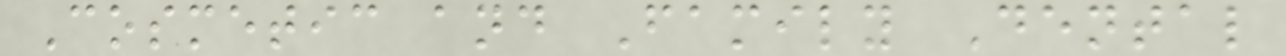Cosmetic and Family Dental
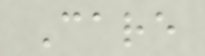Care
